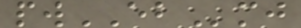pwEBmj
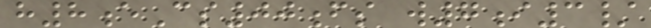h8eCs00fs w7i3/
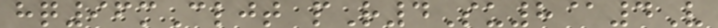hq96mCljt pR4Su8@4V
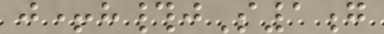j+h#jS1g
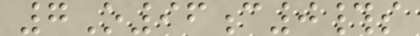7O96c0#s
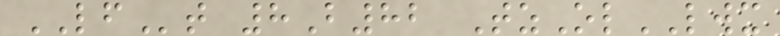LFt 8B82 TzOlLWX
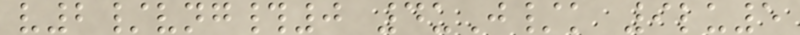v2/vng#0 4uJ/k 9lu5
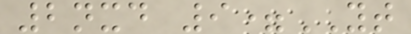2nxd 9=YT
